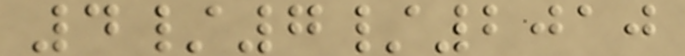4/7/2010
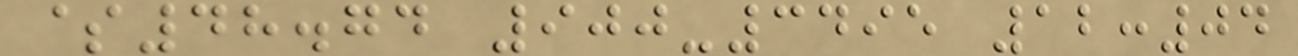$48.74 900-3495 12:04
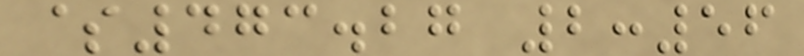$473.27 2:56
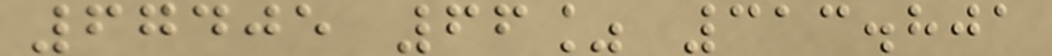67405 66% 313.801
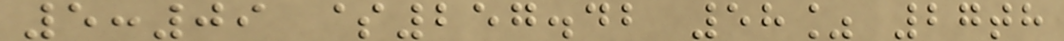5:09 $257.42 58% 27th
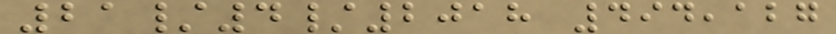21/4/2018 494,127
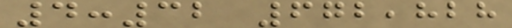4:32 672,828
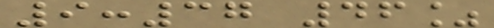9:37 46%
